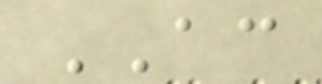AC
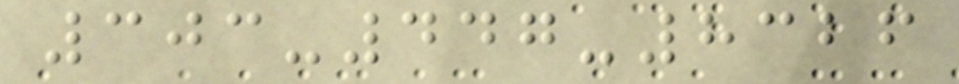303-447-8326
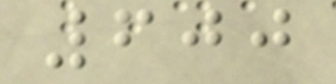600
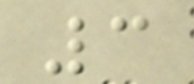3
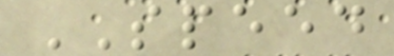SPEED
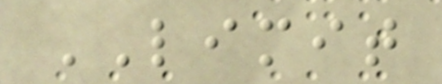LIMIT
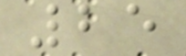25
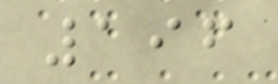196
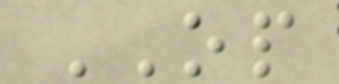OP
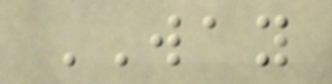WAY
